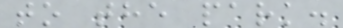to the park.
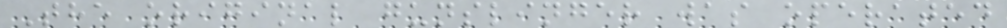The original gunslinger was operated
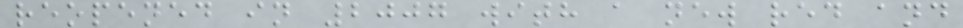reopened in 2007 with a new red and
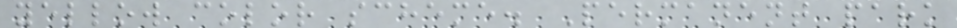yellow color scheme. Permanent park
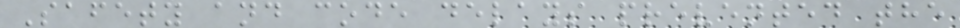Safety and code delays prevented the
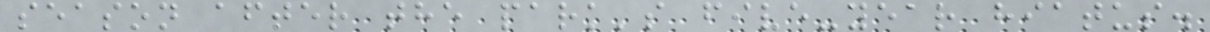season after the park's five-year hiatus.
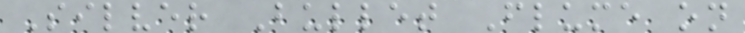Silver Bullet Flume on
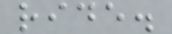ride.
